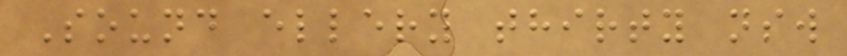Sound ellery thirty nsw
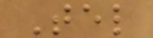Tel
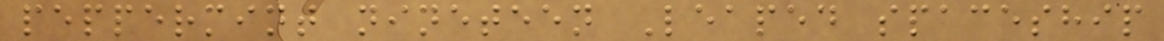peppermint nineteen Leaped spaceship
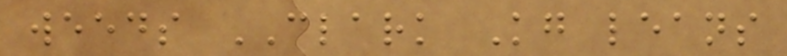weeds CLARK Kg leans
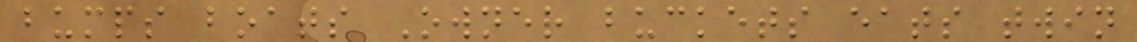bumps boats Owner buckets eats twin
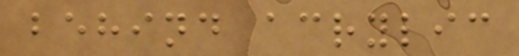behind acrylic
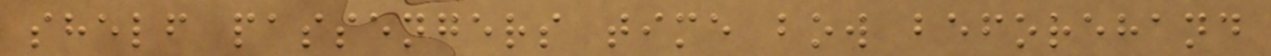shelf passengers time bow beforehand
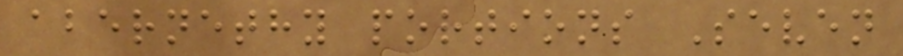abernethy portions Seven
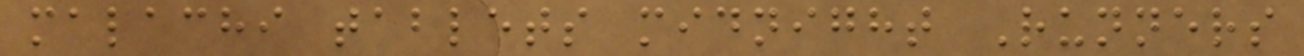malachi tablets midnight Runners
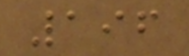196
